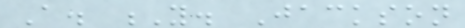A. Y. Jackson
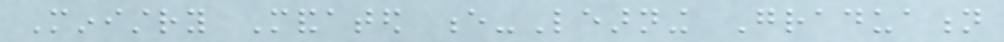Ministry Mandated e-Learning Graduation
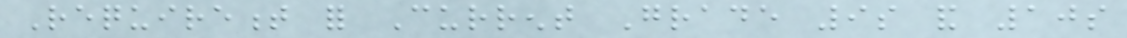Requirement for Current Grade 9s and 10s
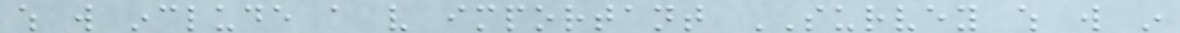which will include a very important SURVEY which will in
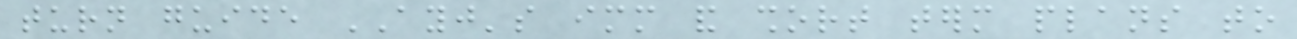turn guide AYJ's immediate and short term plans to
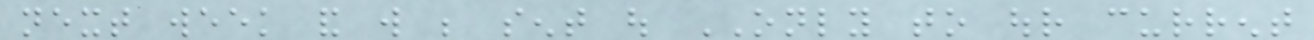next week and will be sent out ONLY to our current
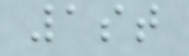1st
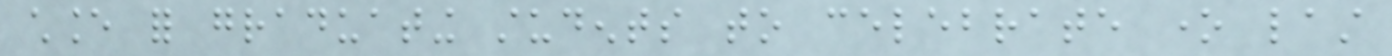chance for graduating students to celebrate one last
